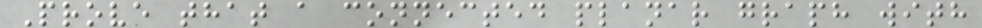Prove that a connected planar graph with
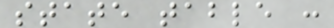state table :
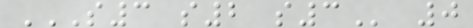S3 S2 S3 0
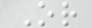Or
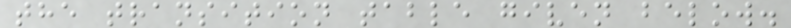the transition table given below.
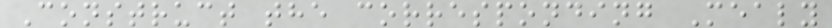Construct the corresponding Mealy
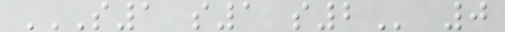S1 S1 S2 0
